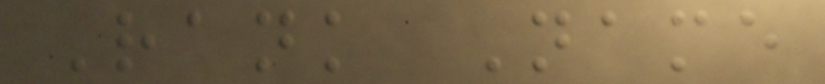Rank Name
